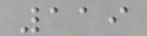119
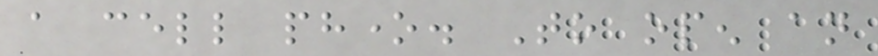a cell phone. To open an
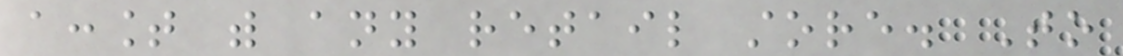account with any retail store. To
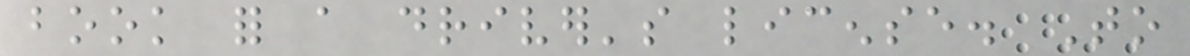book for a driver's license. To
